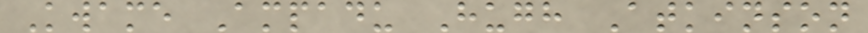Kwame Ampadu Hugh Atkinson
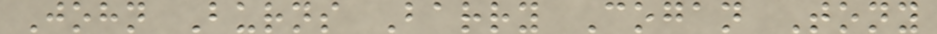John Burns Barry Cogan Tony
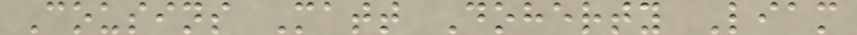Cousins Matt Doherty Liam
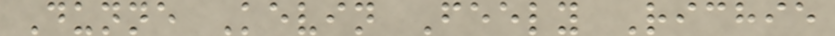Dunne Kevin Feely Richie
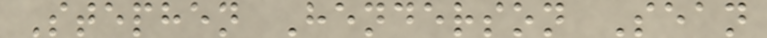Stephen Henderson Sean
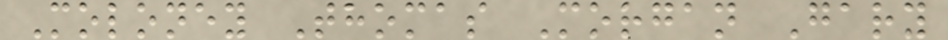Moloney Thomas Morgan Gary
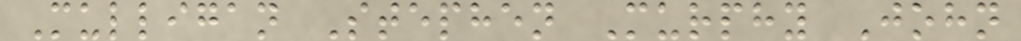Mulligan Stephen Murphy John
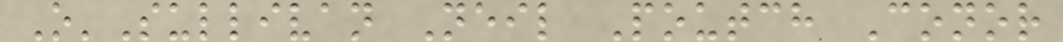O'Sullivan Neil Poutch Conor
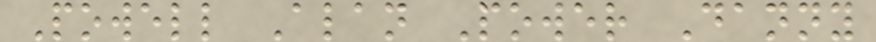Powell Alan Power Danny
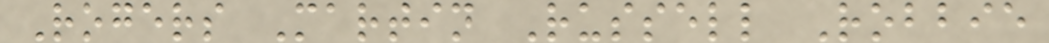Rogers Martin Russell Robbie
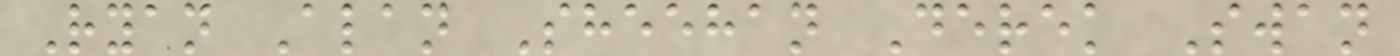Ryan Alan Sheehan Derek Swan
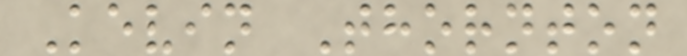Kevin Thornton
